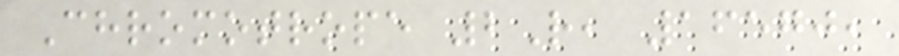Chromotrope 2R, 16570,
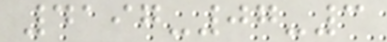4197-07-3
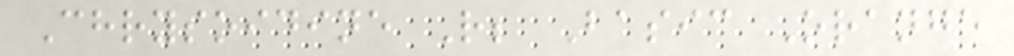Chrysoidine R; Basic Orange
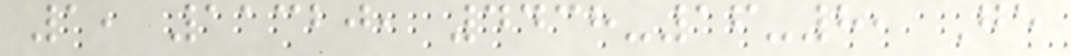1, 11320, 4438-16-8, Ge
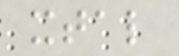xtal
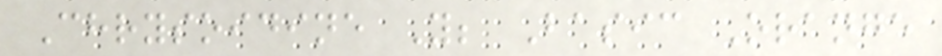Chrysoidine Y; Basic Orange
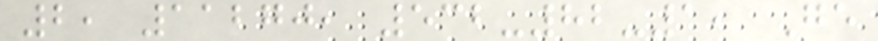2, 11270, 532-82-1, Ge
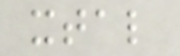xtal
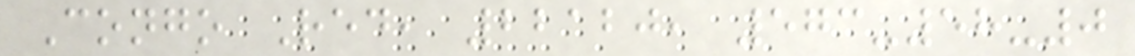Congo Red, 22120, 573-58-0
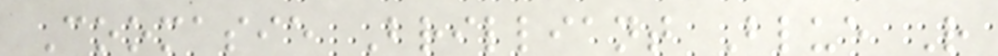Coomasie Brilliant Blue R
